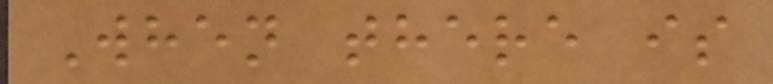When there is
